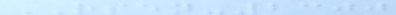RSEN-2300
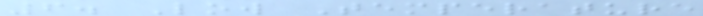6. Low Temperature
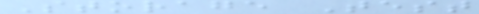Storage Test
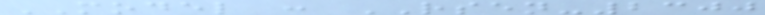MODEL : RSEN-2300
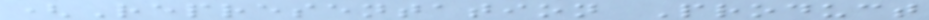(Representation Product
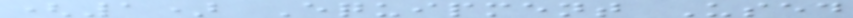(1) Equipment Used
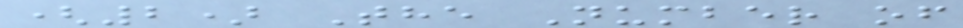(2) The Number of
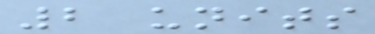2 units
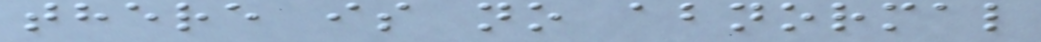there is no abnormal
